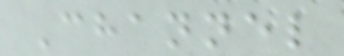Channel
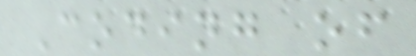Coding of
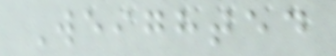Weighted
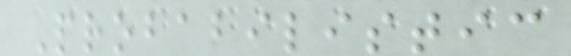Probabilistic
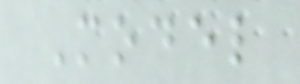Model
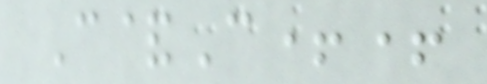C&C++
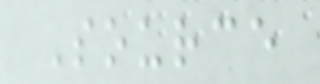Source
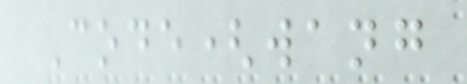Code(wang
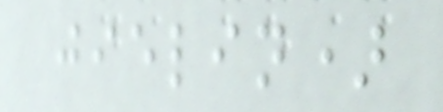jielin)
